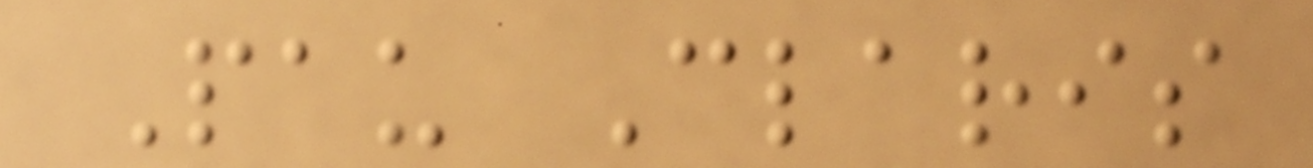Pau Claris
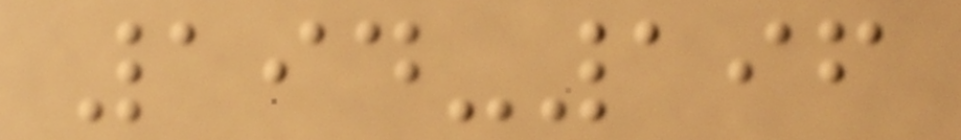194-196
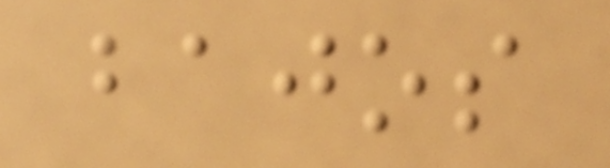bajos
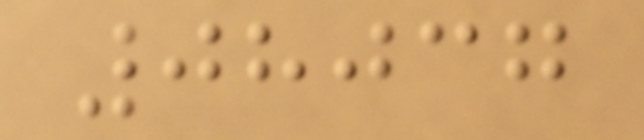08037
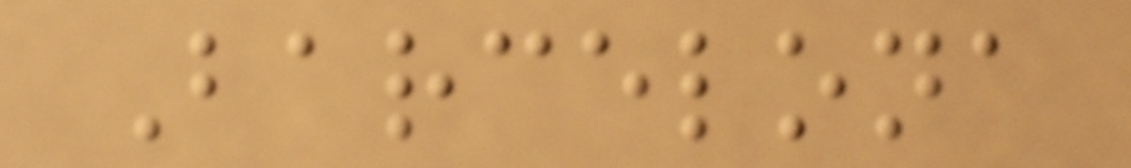Barcelona
